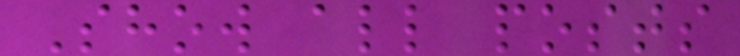Show all posts
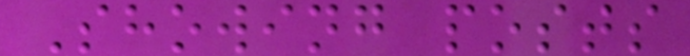Showing posts
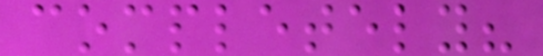completely?
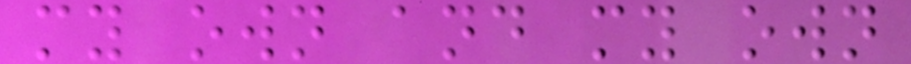my own and my own
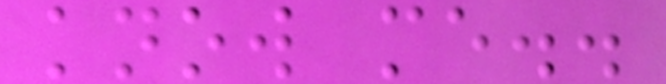know me..
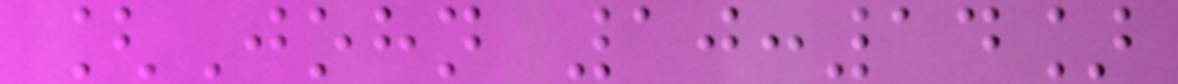[John 10:14]
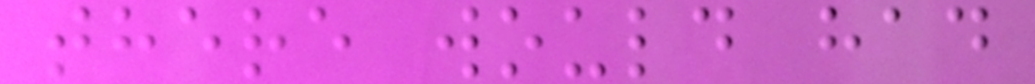there would had
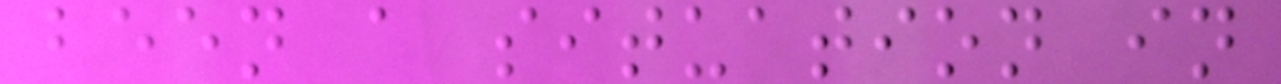been a situation in
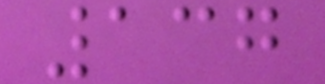137
